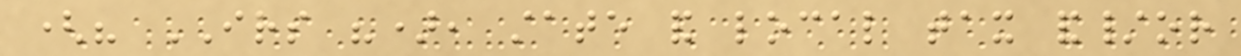(" IRS "), state and local tax and/or
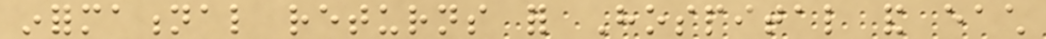informational returns for Hospital and each
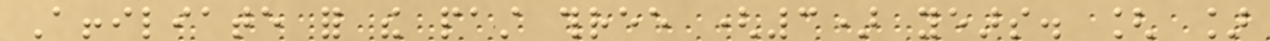Affiliate for the past three (3) years. [ ]
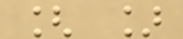[ ]
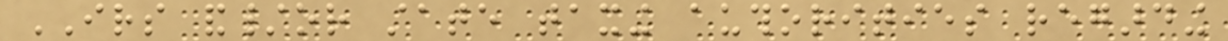IRS and/or state taxing authorities regarding
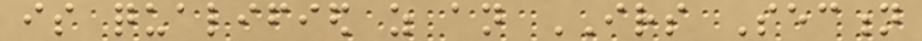is qualified as an IRS Section
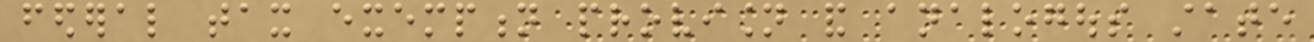federal tax exemption provision and analogous state
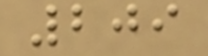209
